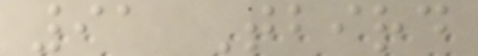91 Tbird
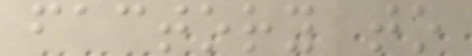factory to
